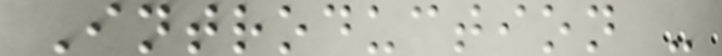Introduction -
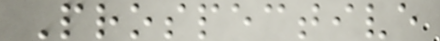Prospective
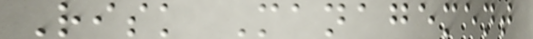Risk Management
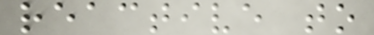reactive to
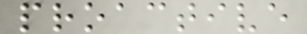proactive
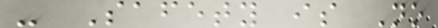- Safety is No
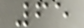65
